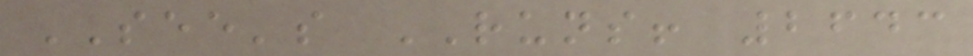SEE's RUNS! 2643
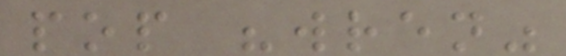pop "wren"
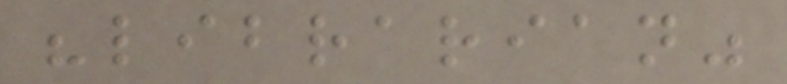"librarian"
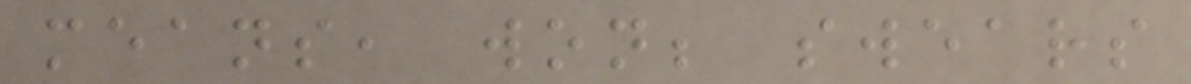means, won; swears
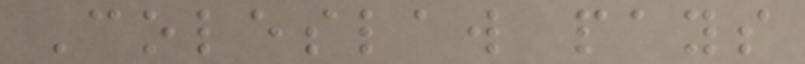Coleslaw pays
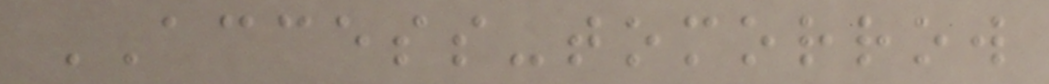ACCESS-tomorrow
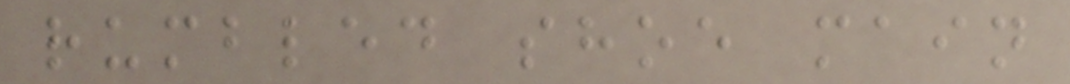rumbled shoe main
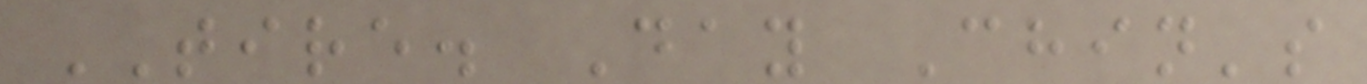TIRE. Day Chin's
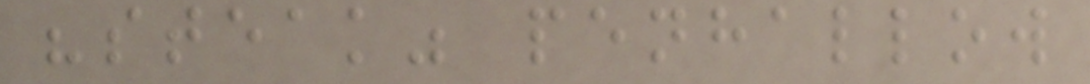"steak" penhallow
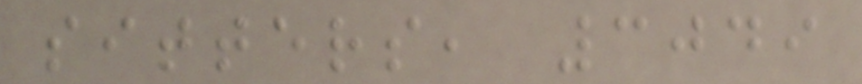sitters, 3049
